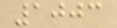1003
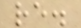re.
